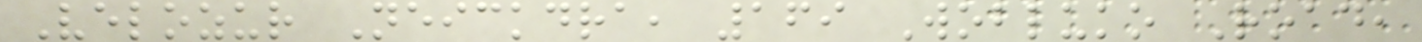Velozur Neickdra, 169 Wobluko Road,
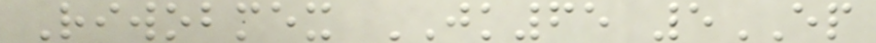Riwobmex JK65 5EP
